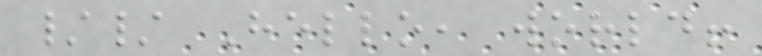// Hello, world!
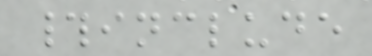#include
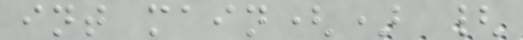int main() {
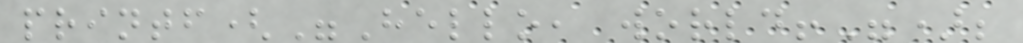printf("Hello, world!");
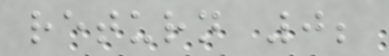return 0;
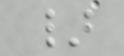}
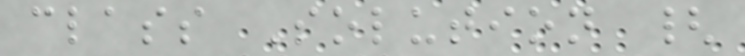class Solution {
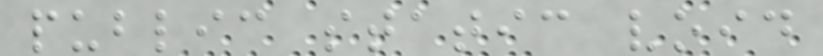public static void
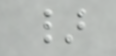}
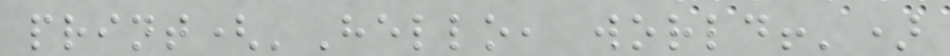print('Hello, world!')
